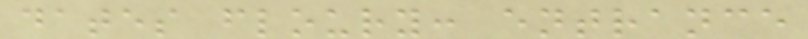dates floury: entrance
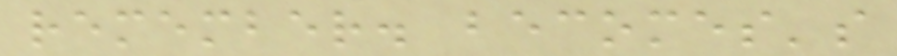remember. becomes's
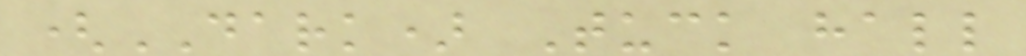(DARK) Tuck hall
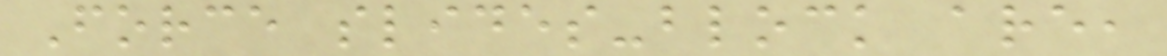Force slides-block are,
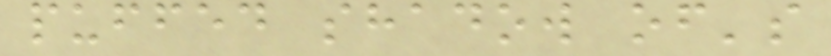puffed shadow of's
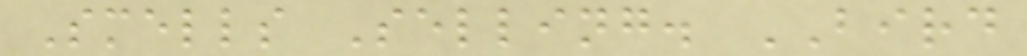Smells Selling. BIRD
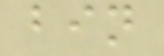bin
